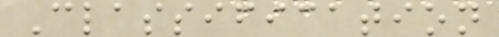Classification
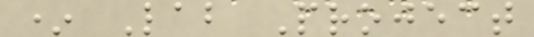* Lab Project
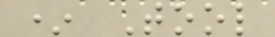* Tool
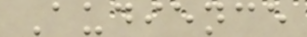Audience
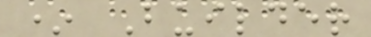* Builder
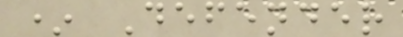* Defender
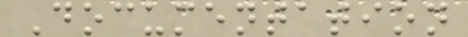Documentation
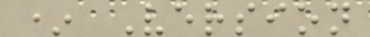* Version
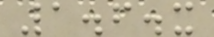1.6.x
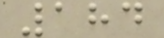184
